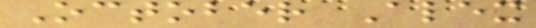October Alex
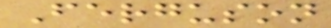Ferguson
